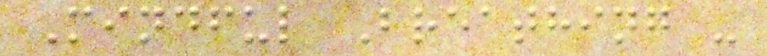Mindful Breathing -
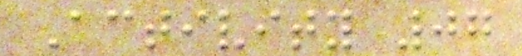Activity 07
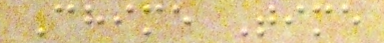Chime Time
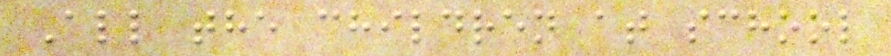All the children at school
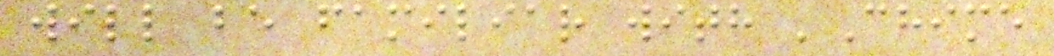will be familiar with 'Chime
